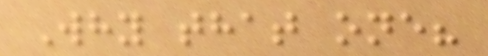Why that one?
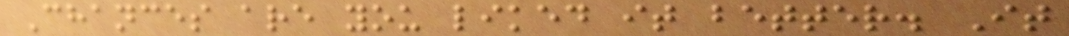Chances are you liked it better. It
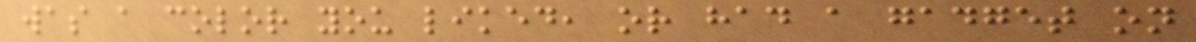was a color you liked, or had a gadget on
